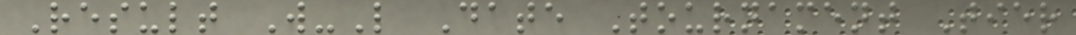Result W-L Date Tournament Tier
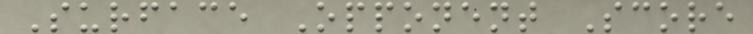Surface Opponent Score
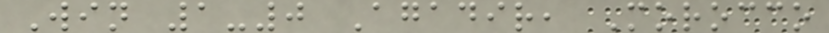Win 1-0 Agadir, Morocco
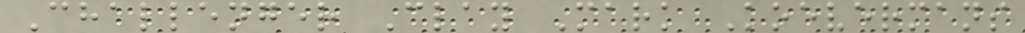Challenger Clay Mark Koevermans
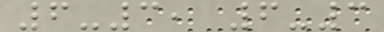6-3, 6-3
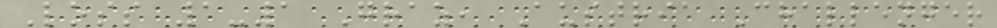Loss 1-1 Graz, Austria Challenger
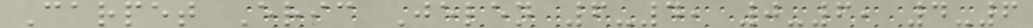Carpet Eric Jelen 6-4, 0-6, 4-6
